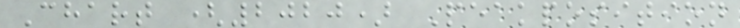Chart (2020) Peakposition
